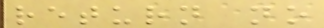return no
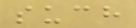such
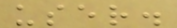user.
